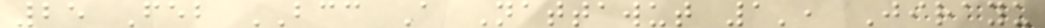25 Feb BCC A Nattawut 1', Jirayu
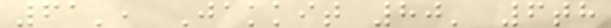61', Jakkit 80' 6th
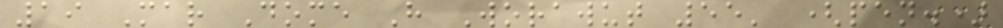19 Mar Dome H Worawut 55' (pen.)
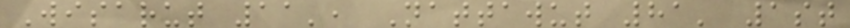Wisarut 11', Nattawut 81' 1st
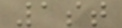1st
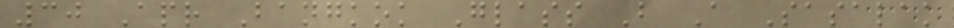30 Apr Bangkok Glass B A Sasalak
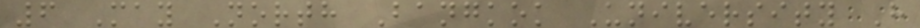6 May North Bangkok University H
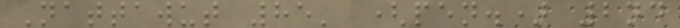Nattawut 85' (pen.) 2nd
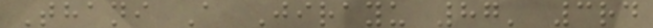Thani A Jirayu 87' 3rd
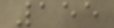155
